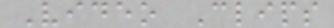Video Clips
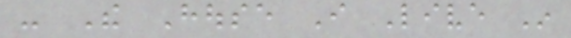- The House I Live In
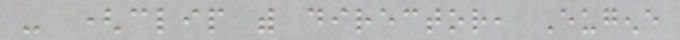- (clip with director, Eugene
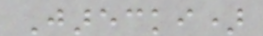Jarecki)
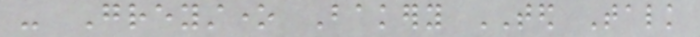- Greystone Bakery TED Talk
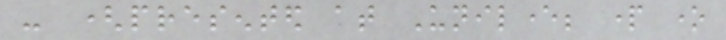- (presented at Unilever; part one
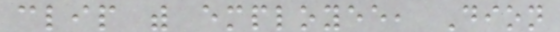clip with employee, Dion
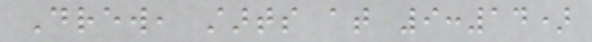Drew, starts at 9:14)
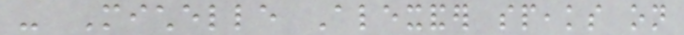- Michelle Alexander speaks on
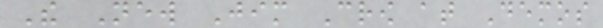The New Jim Crow at Demos
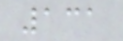131
